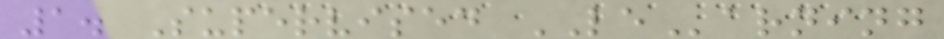1. Supervised LEarning
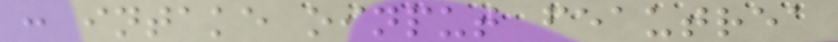: intake oinput feautrea
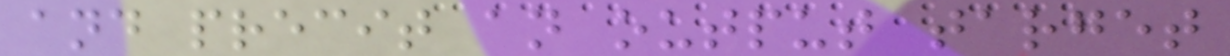and precit an output target
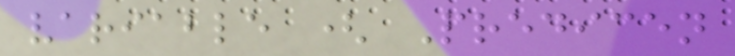variable ( Predicen
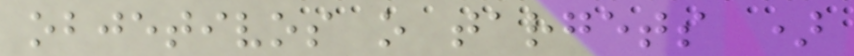objetivos o targets )
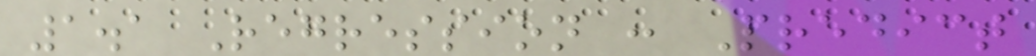1.1 Regression : Predict
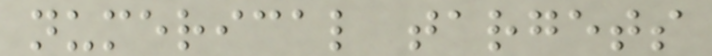numerical targets
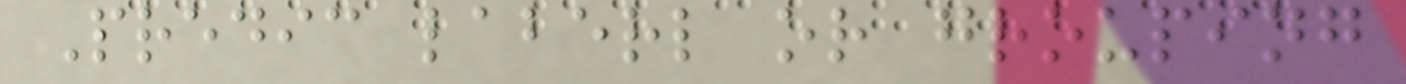Predic laberl or grouping
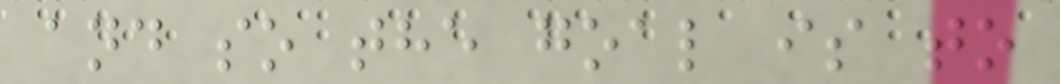and so the goal is to
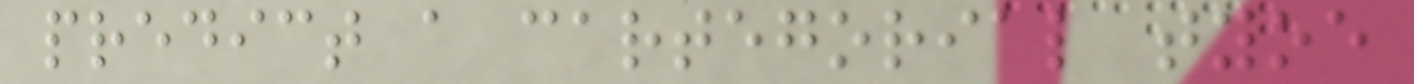predict a cartegorial tyoe
